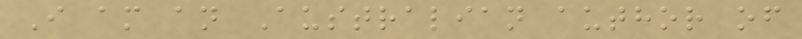I am an Australian author of
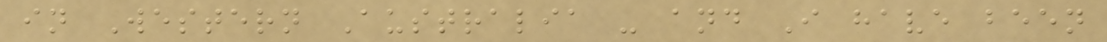in Western Australia - and I have been
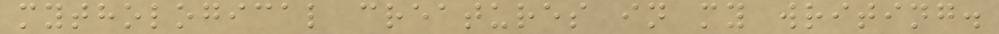mythological creatures in my writing.
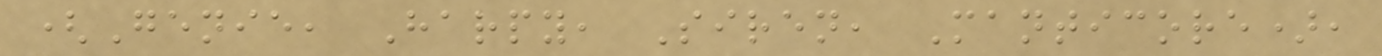(Genie, Harpy, Siren, Manticore),
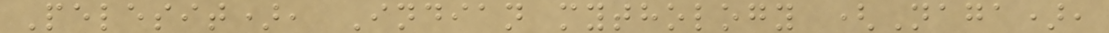Pelesit), Indian mythology (Naga),
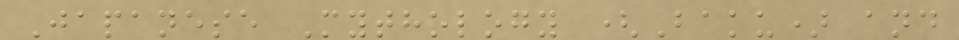Japanese Mythology (Baku) and
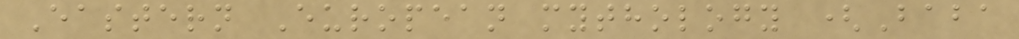Eastern European mythology (Baba
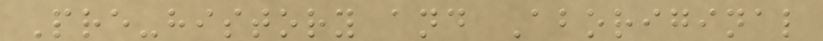Pre-history and Aboriginal
